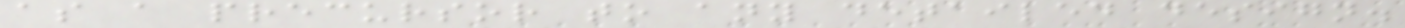as a precursor to any detailed design.
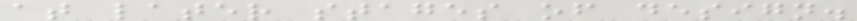at later stages of design.
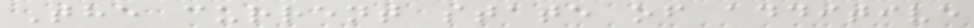The current state of additive
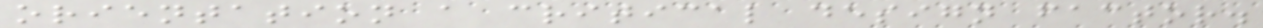orientation a critical design factor.
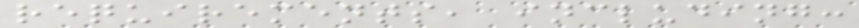requirements, including:
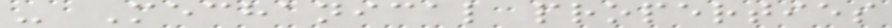- Mechanical properties
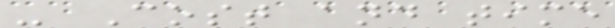- Cost and time
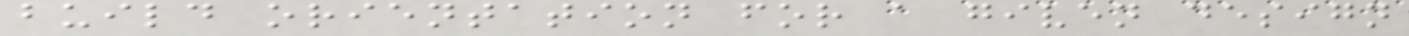build orientation for a given design
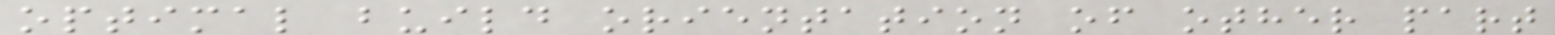optimal build orientation of other part
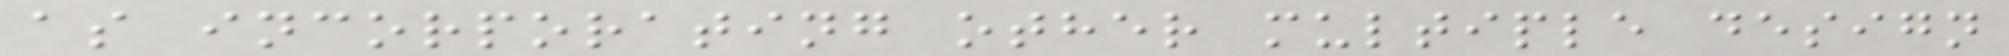as incorporating other multiple design
